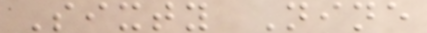Sixty Nine
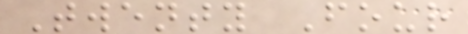Twenty Four
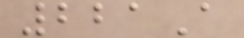221A
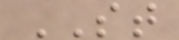ST
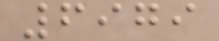6979
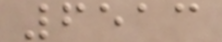6513
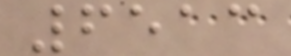6513
